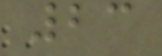23
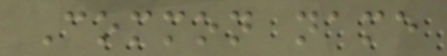Common name
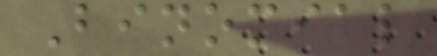Binomial
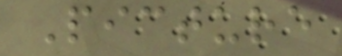Picture
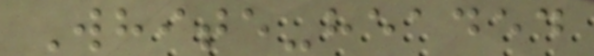White-headed
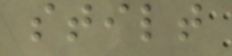stilt
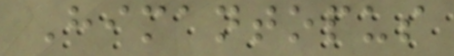Himantopus
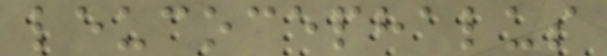leucocephalus
